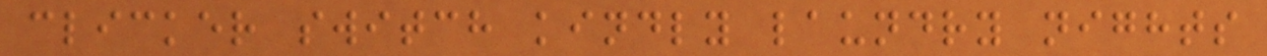clicker switch kindly laundry nights
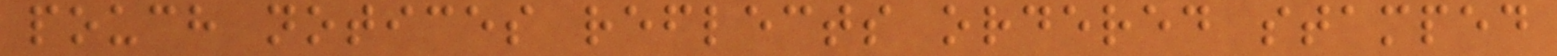pouch notices reflects ordered stamped
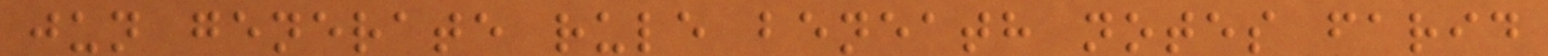jun generate rule beneath notes farid
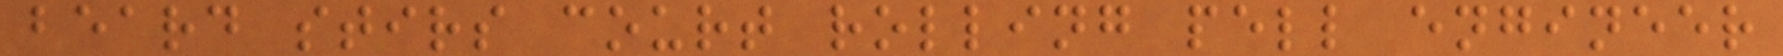beard stirs court rolling pell engineer
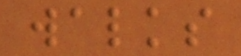walks
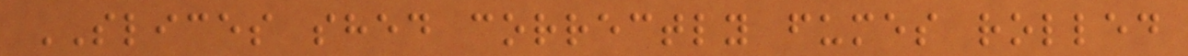SLICES shed correctly fumes rolled
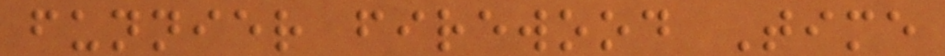funnier firewood Time
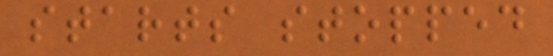starts stopped
